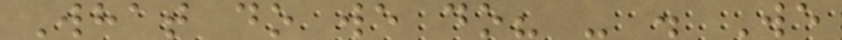What do we do? - . We
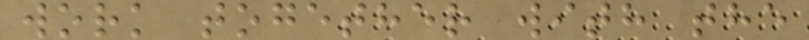work together with the
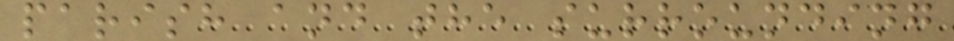parish and the surrounding
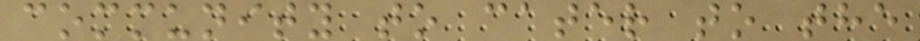community to cater to the
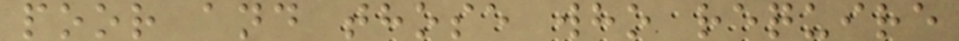poor and those who require
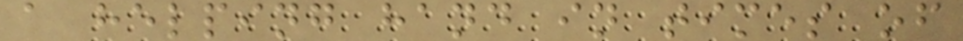a helping hand in times of
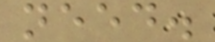need.
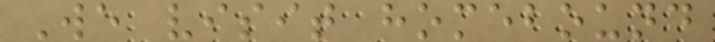We visit homebound
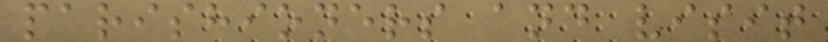parishioners and visit
